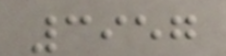3957
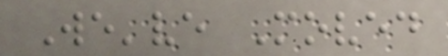We've Moved
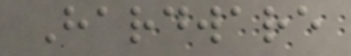Hardware
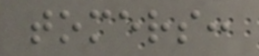tomers:
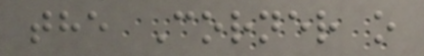the Corner o
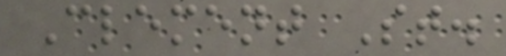Clement St.
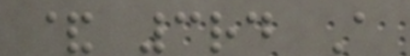& 3rd A
